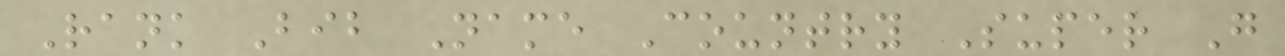Rank Bib Name Country Super G
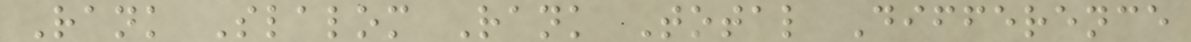Rank Slalom Rank Total Difference
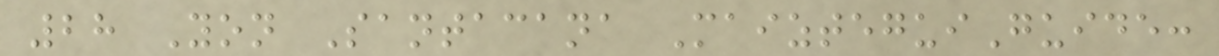28 Yon Santacana MaizteguiGuide:
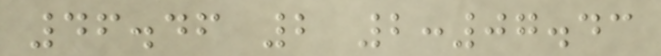46.46 2 2:07.43
